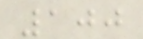100
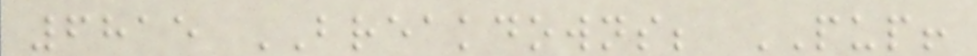6815 BREAKDOWNS; PUP!
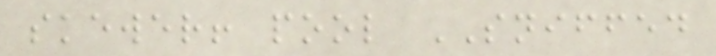skewer! pool SNIFFED
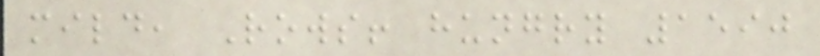mild, Rows! hungry 1590
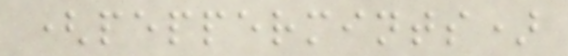(peppermints)
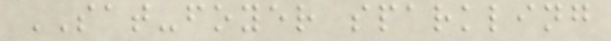SAT-foyer sparkling
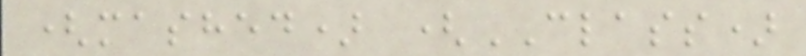(mashed) (CLASS)
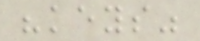"keys"
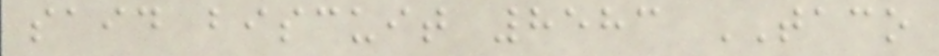said biscuit 8583 TACO
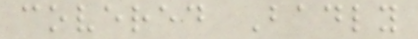covered Badly
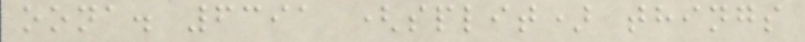oona. 6391 (split) things
